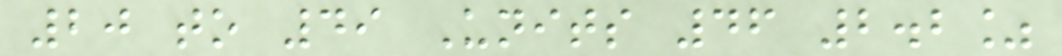20 to 49 Units 46 2.2%
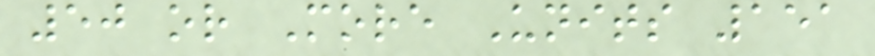50 or More Units 151
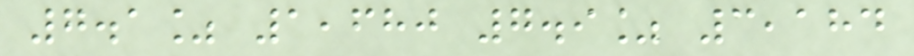7.1% 1,680 7.9% 3,184
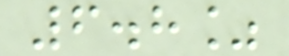6.8%
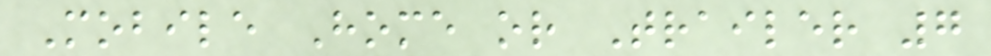Mobile Home or Trailer 7
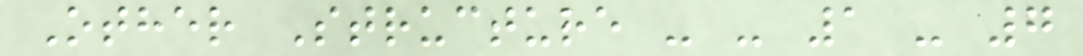Other Structure - - 1 - 7
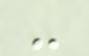-
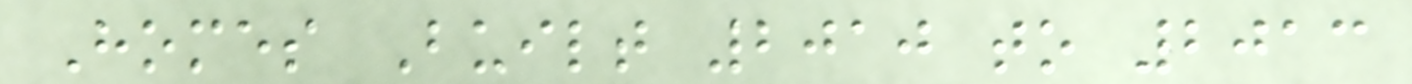Homes Built 2010 to 2013
